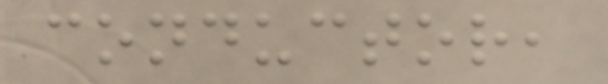conductor,
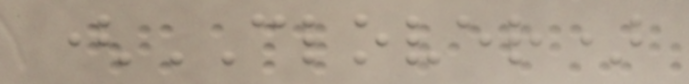(CLOVER)
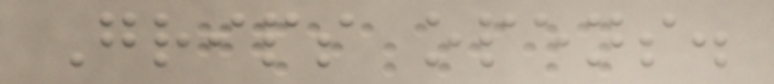Grips opens.
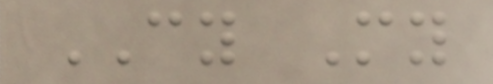CY My
